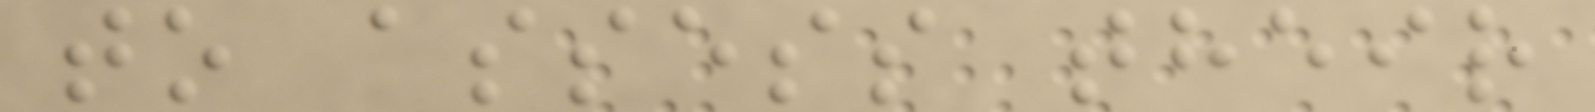to assess their
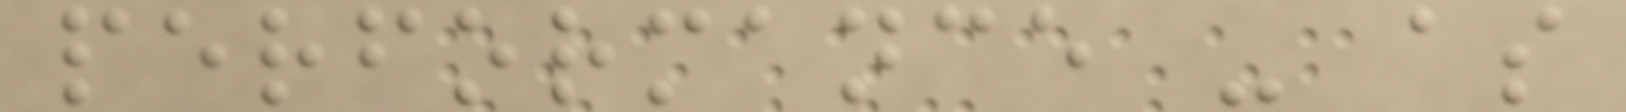performance - as
